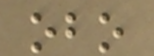obo
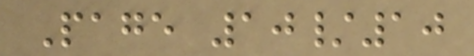Page 10/10
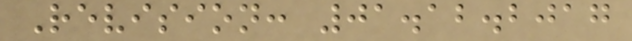Revision: 01.12.2017
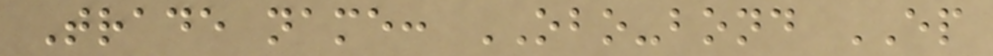Trade name: OBO-bond EP
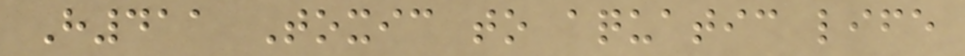H411 Toxic to aquatic life
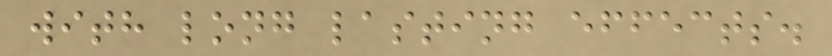with long lasting effects.
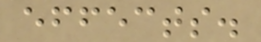effects.
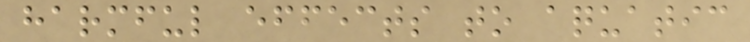harmful effects to aquatic
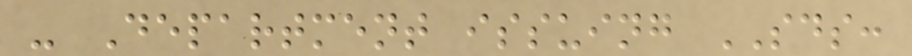- Department issuing SDS:
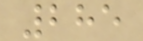285
